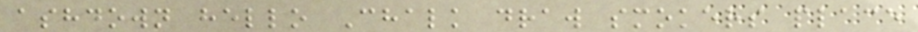ashdown hello Chalk draw smokers place
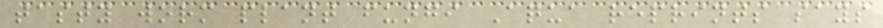tasty worm plant fungi Aqua reprints says
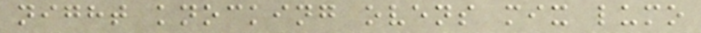night knocking ovens mix lumo
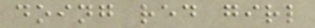doing red girl
